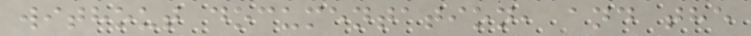without documentation, and the
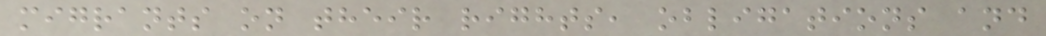migrants on their rights, obligations and
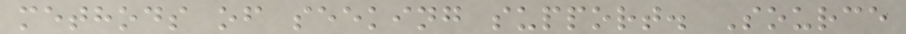methods of seeking support. Source
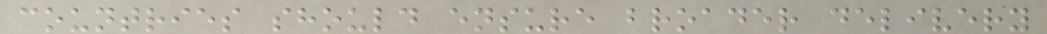countries should ensure broader delivery
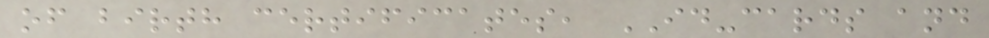of birth certificates, ID-cards and
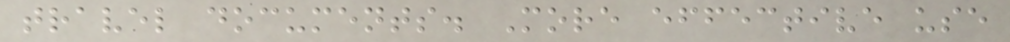travel documents. More effective use
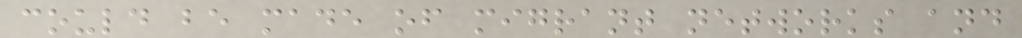could be made of migrant networks and
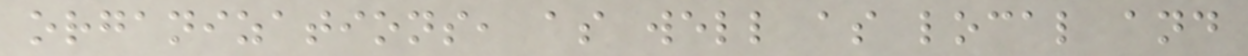organizations, as well as local and
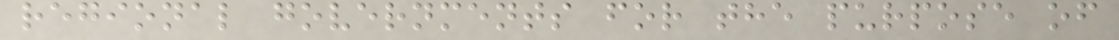regional governments for the purpose of
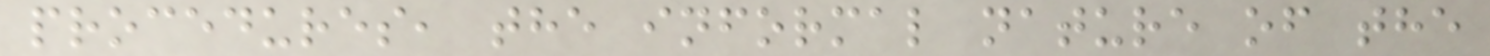procedures, the informal nature of the
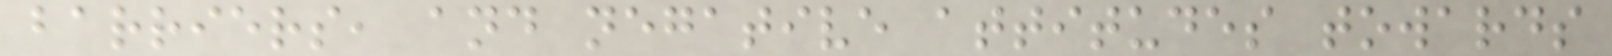barriers, and negative attitudes towards
